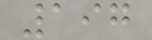197
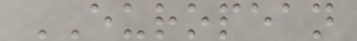EUROPEAN
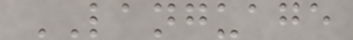LANGUAGE
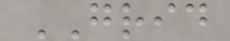GRID
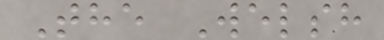The Welsh
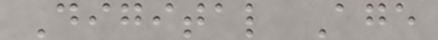Digital Age
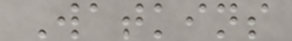Watkins
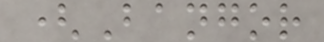(Bangor
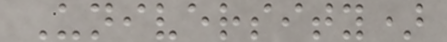University)
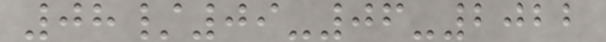08/09-06-2022
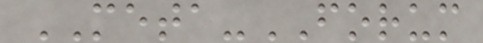META-FORUM
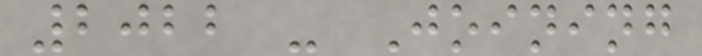2022 - Joining
